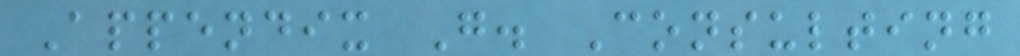Appendix G. Consulting
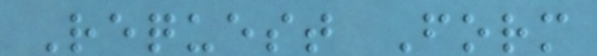Request Form
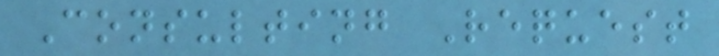Consulting Request
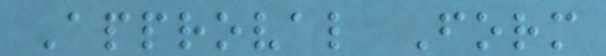Approval Form
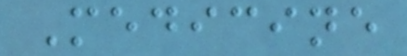Medicine
